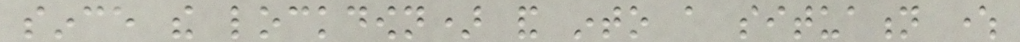since the lockdown) and into a situation where
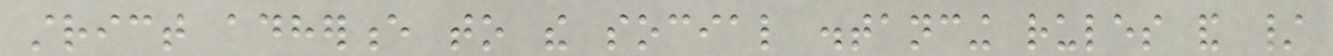strict adherence to the social distancing rules and /
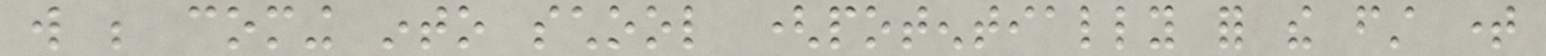will be coming into school (potentially for the first time
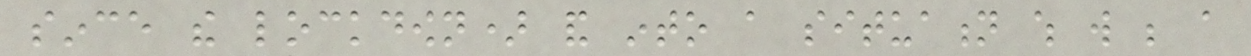since the lockdown) and into a situation which will be a
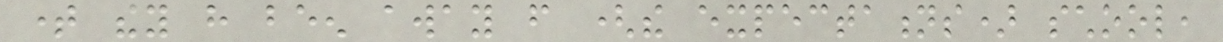time they have been away from (the expectations) school,
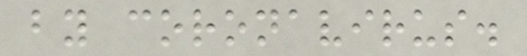by coronavirus.
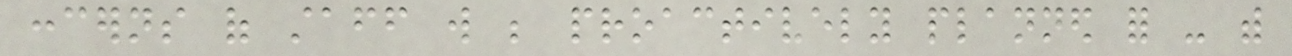concerns of staff will be proactively planned for - with
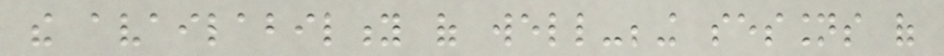the availability of well-being sessions of
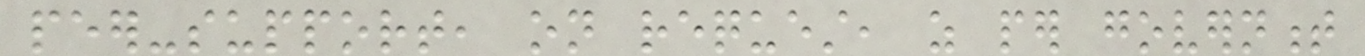peer-support, on request, as per government
